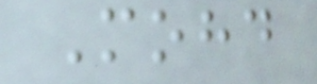Mohd
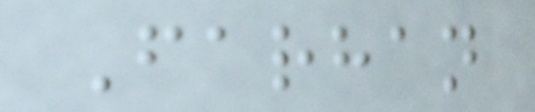Farhan
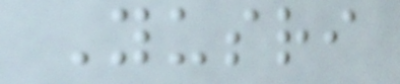Yusri
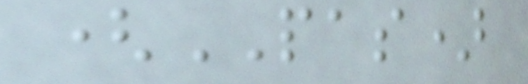(PAS)
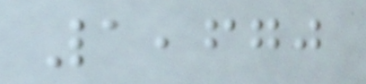1,670
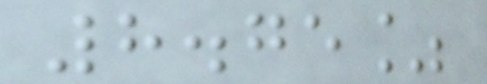8.75%
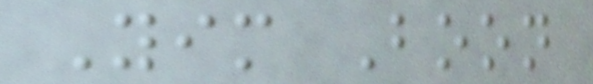Yim Boon
